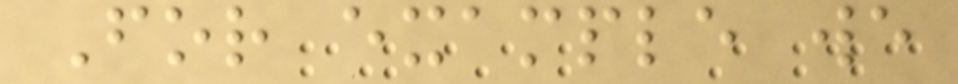For example we
